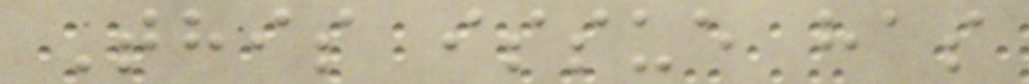This issue has
